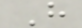H
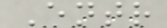Entr
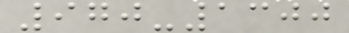970-1300
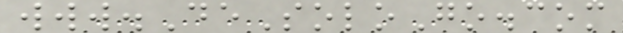www.DeSoloGo.com
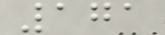171
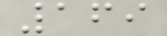169
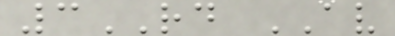3RD AV
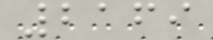2169
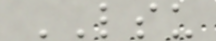LSU
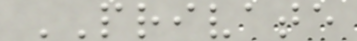PRIVATE
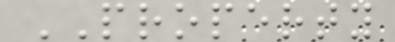PROPERTY
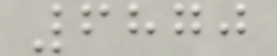6870
